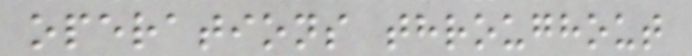operations throughout
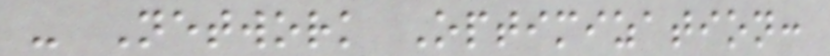- Network Optimization:
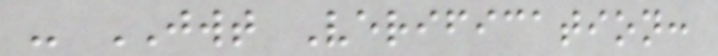- JWT Verification:
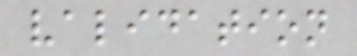validation
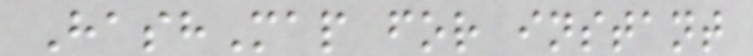HashMap for instant
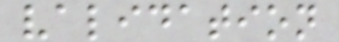validation
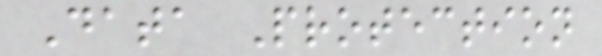Data Protection
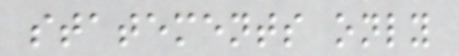statements only
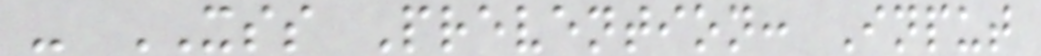- XSS Prevention: Input
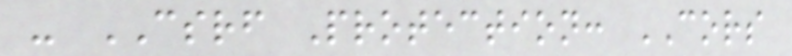- CSRF Protection: CORS
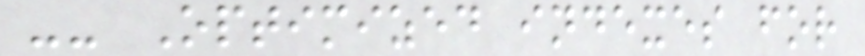-- Optimized indexes for
